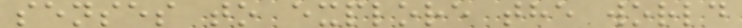senses to explore the world
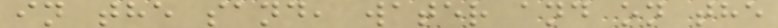in the sand, water and on the
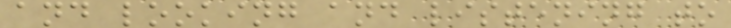and looking and listening to
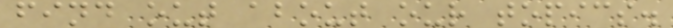find out about our topics.
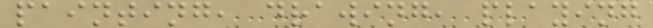painting, drawing, playing
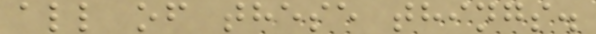all of these things.
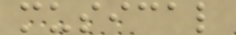musical
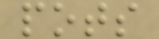pots
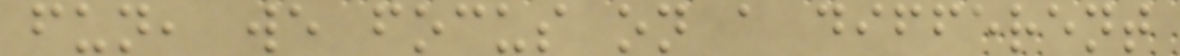fun, we focus on a different
